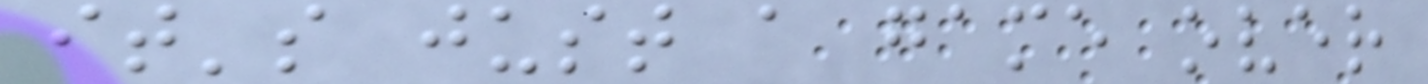it's just a game over
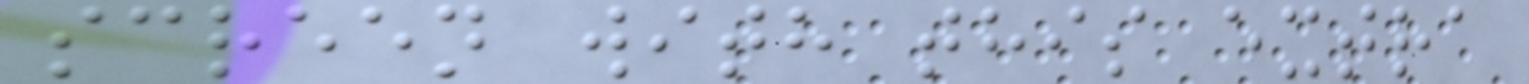screen with this extra
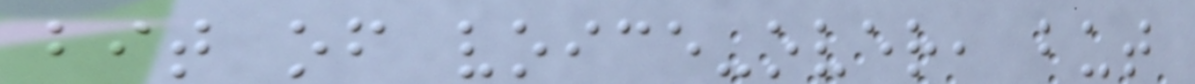bit of voice-over, but
